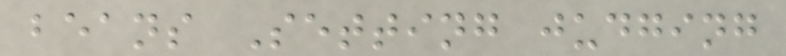beans Setting judging
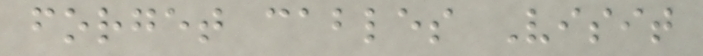forget cables Visit
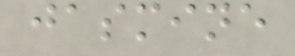jasmine
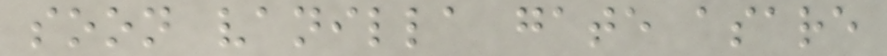soon vanilla gate asare
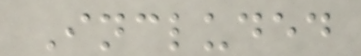Included
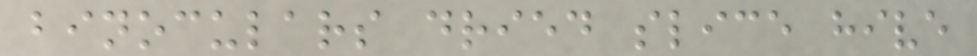binoculars dried slice hive
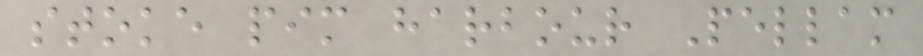stoke pim harbour Pellam
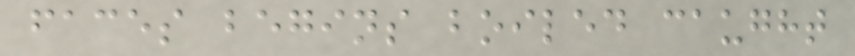faces begins boiled caught
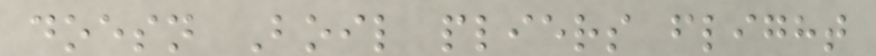doesn Boil pliers flight
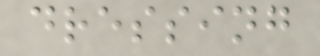dressing
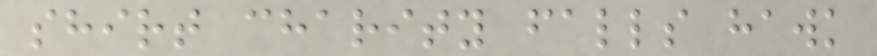shirt charity falls hawk
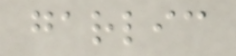garlic
